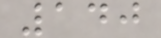140
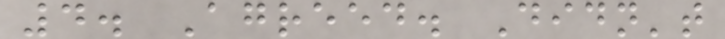4. Agreed. Didn't
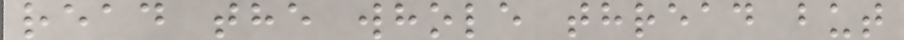read the whole thread but
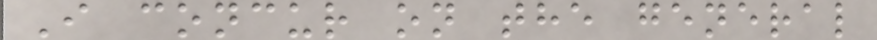I concur on the general
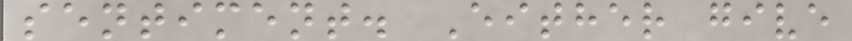sentiment. Either give
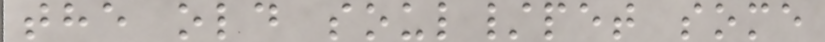the old soul/pet some
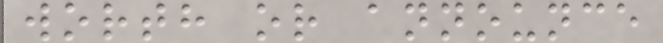worth or announce
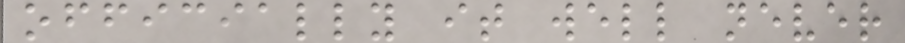officially it well never
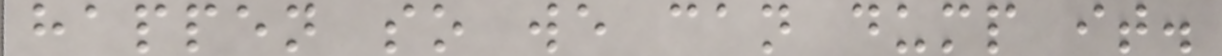happen so we can dump it.
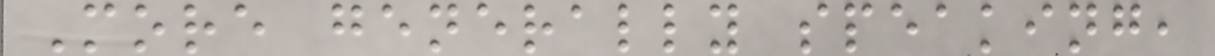More generally speaking,
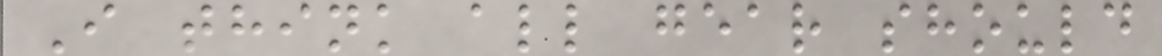I think all gear should
